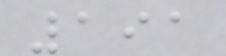191
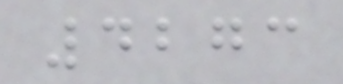4273
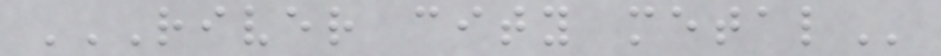RIVER CITY METAL
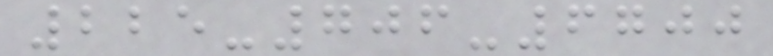225-706-6700
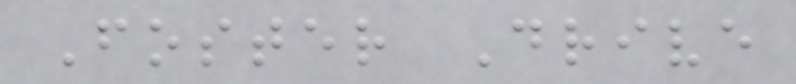Foster Drive
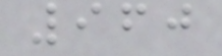960
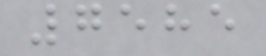7585
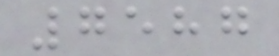7587
